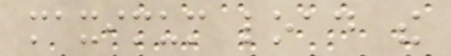maximum load the
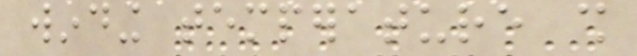winding temperature shall
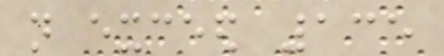not exceed 135
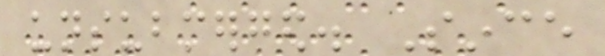unsubmerged. Since
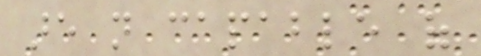are not capable of
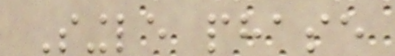Single phase
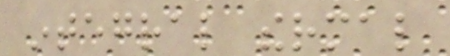integral thermal
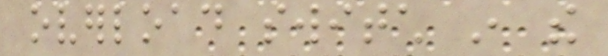overload switch in the
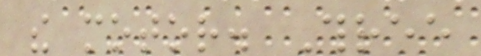the motor. Three
